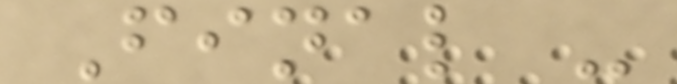Final -
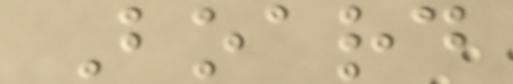Board
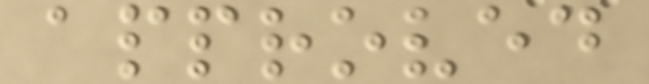approved
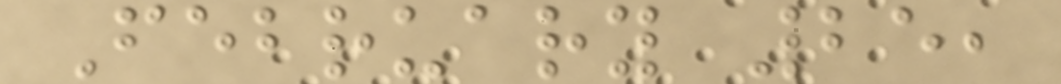February 25,
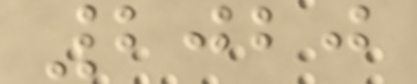2020
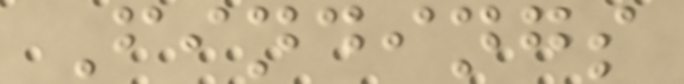Findings
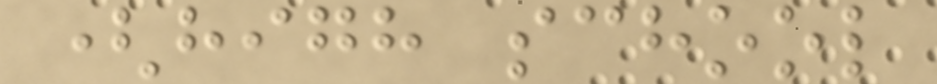(high school
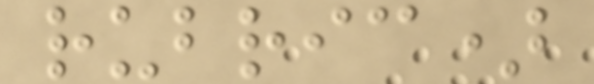rubric)
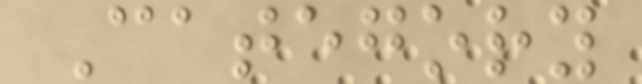Category
